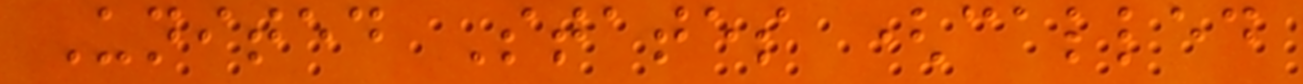United States (called
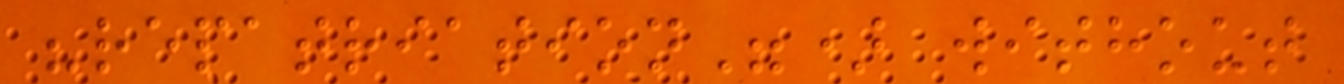"repatriation") without
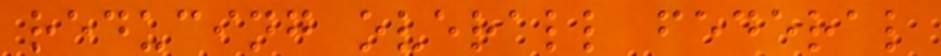reducing overall federal
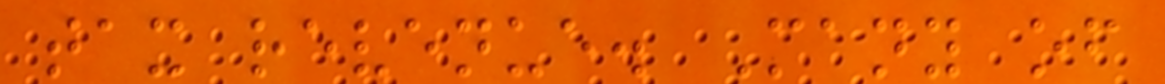tax revenue. Many of
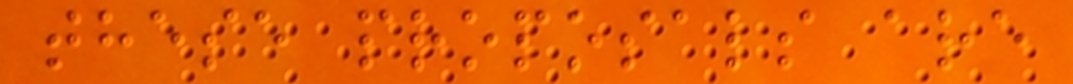these proposals are
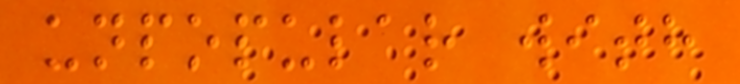unpopular with
